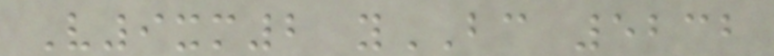V9xm2 yBC 5232
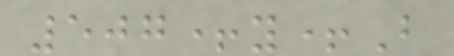507+y+B
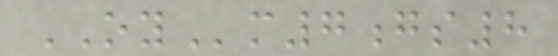OYm7gs8
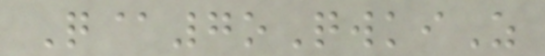Q@7oQwkiZ
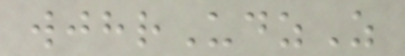wjhrUdzZ
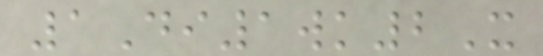1Di1wk2X
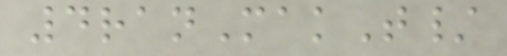4ranMakT/
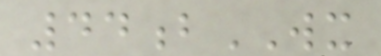44bWX
